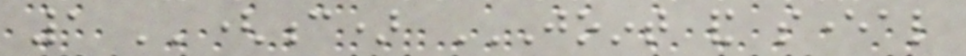1 ''(c) JOINT AND SEVERAL
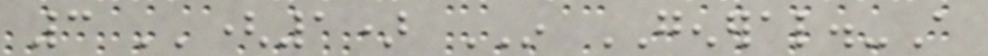3 ''(1) IN GENERAL.-A
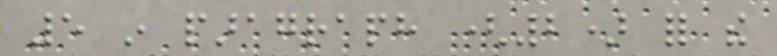5 in paragraph (2) for the
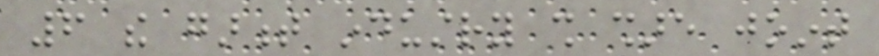6 the garment industry shall share joint
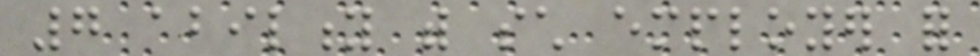7 ability with such employer for
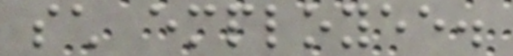such employee.
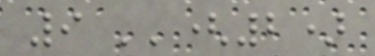9 ''(2)
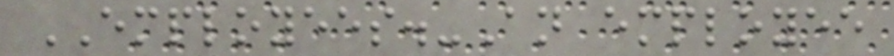EMPLOYEES.-An employee
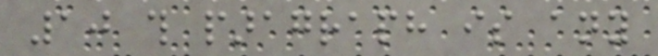10 this paragraph is any
